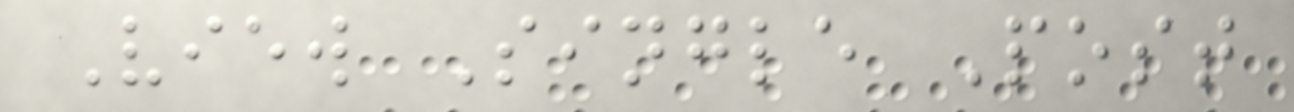View Single Post
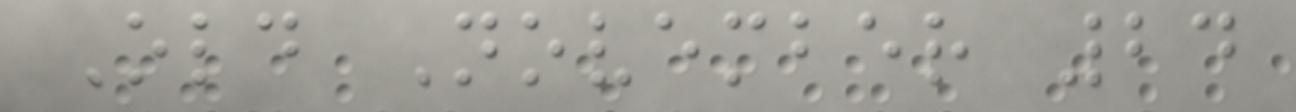Old November 24
